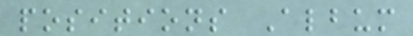positions Album
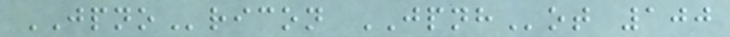JPNOricon JPNHot 100
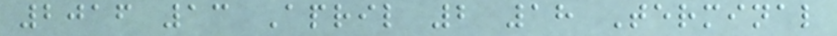2016 13 April 2 18 Terminal
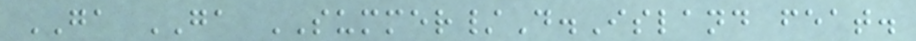GA GA SUMMER/D.Island feat.
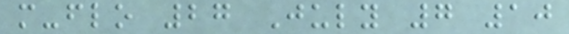m-flo 27 July 7 10
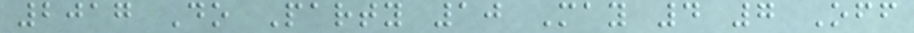2017 Do Party 10 May 4 7 Off
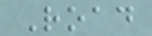Road
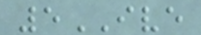5IVE
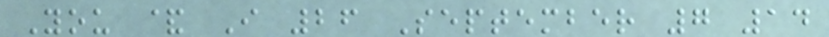You & I 26 September 7 14
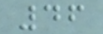46
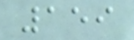159
